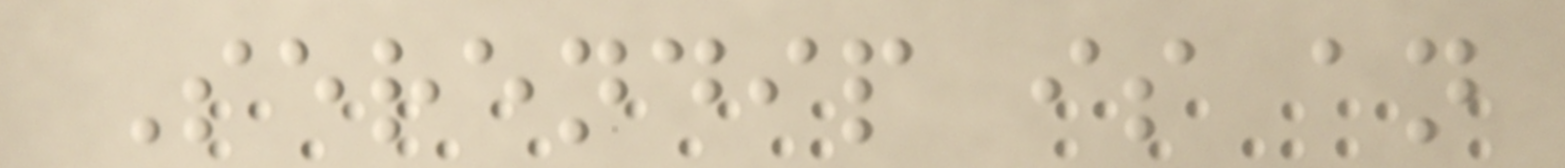Serendip is an
